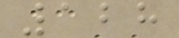128
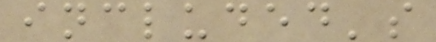included's
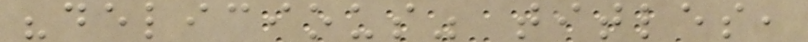"delicious" titles,
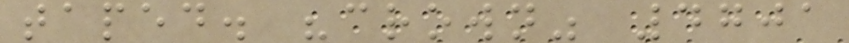taped. "crown" 4701
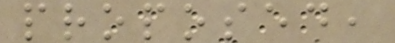proposed,
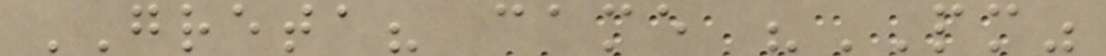GRETA? came "PM"
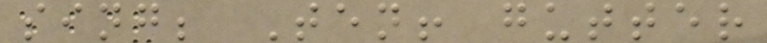sing; Ten! gutter
